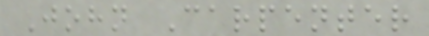John Carpenter
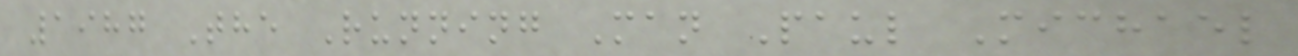1987 The Running Man Paul Michael
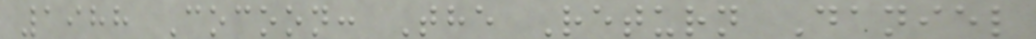1988 Cocoon: The Return Daniel
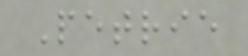Petrie
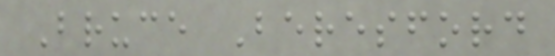Bruce Beresford
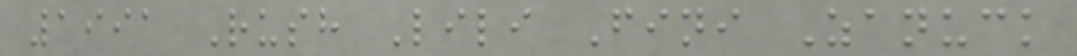1991 Rush Lili Fini Zanuck
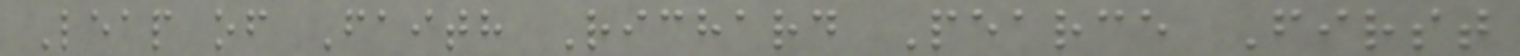Leap of Faith Richard Pearce First
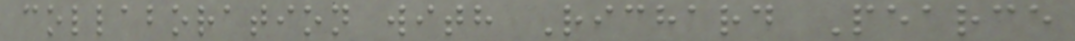collaboration with Richard Pearce
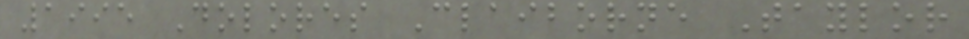1995 Dolores Claiborne Taylor
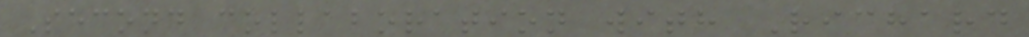Second collaboration with Richard
